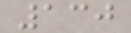130
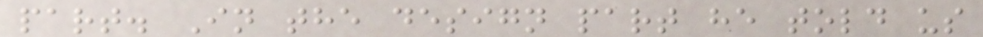part. In the design part he told us
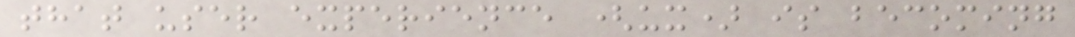that user experience (ux) is becoming
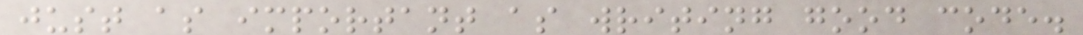just as important as writing good code.
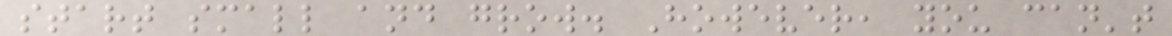start small and grow. However, you can't
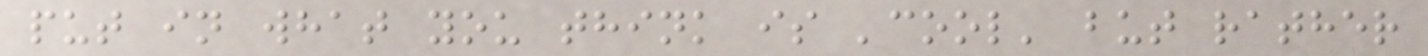put in what you think is 'cool' but rather
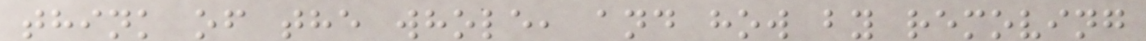think of the whole, and how by removing
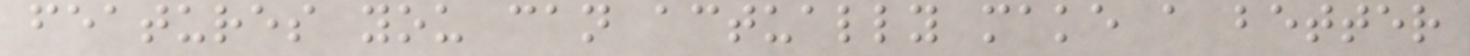features you can actually make a better
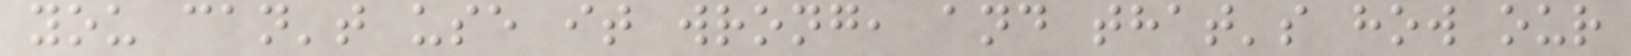you can't use it wrong, and that's how our
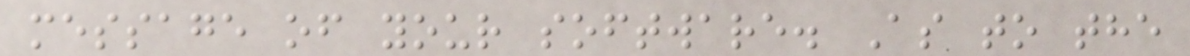message of your software. As to the
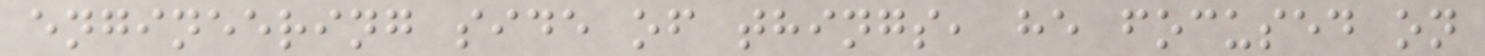engineering side of things, he focused on
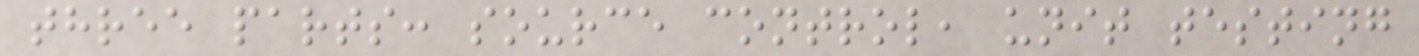three parts: source control, unit testing
